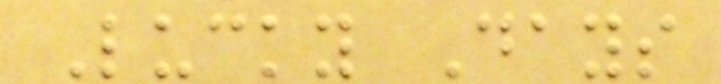Lucky Days
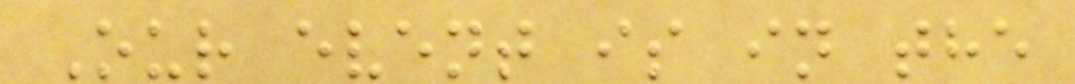Our event is in the
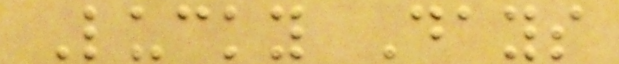Lucky Days
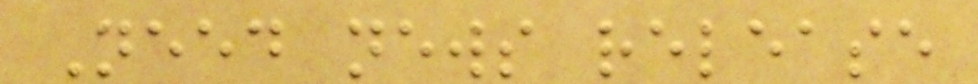Need news release
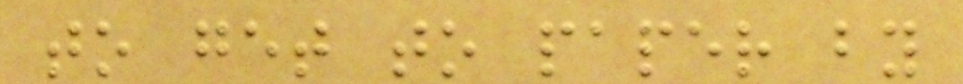to get to paper by
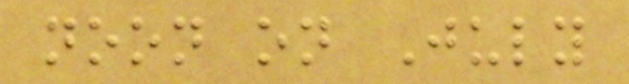noon on July
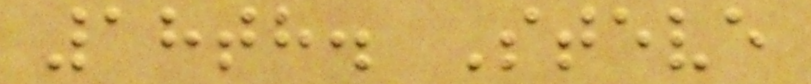18th. Steve
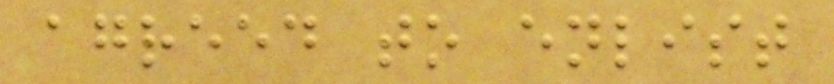agreed to enlist
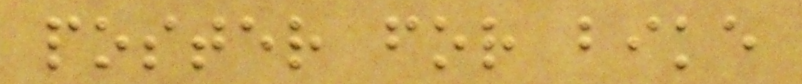poster for bike
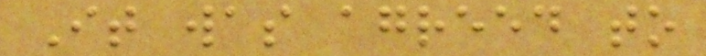It was agreed to
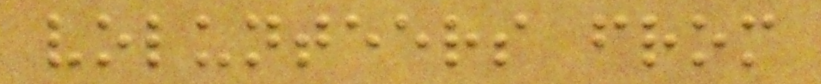volunteers from
